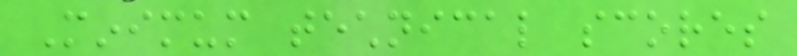Minimum technical scores
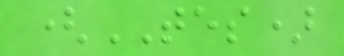(TES)
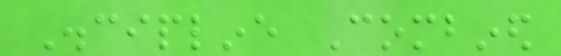Discipline Combined
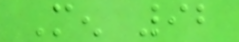Men 92
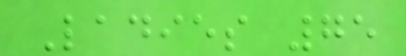Ladies 75
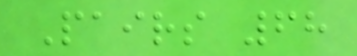Pairs 68
